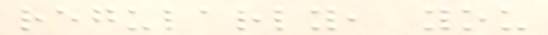regularly, you
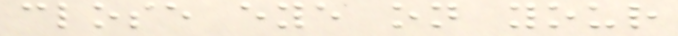close eye on your
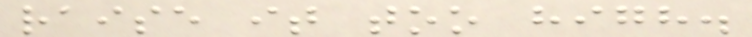raise it too high.
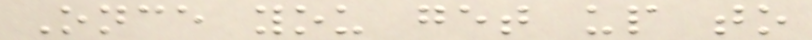Once you get up to
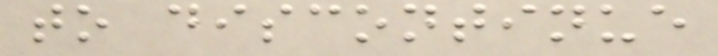to discontinue
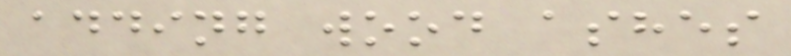adding wood ashes
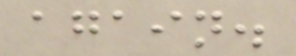again.
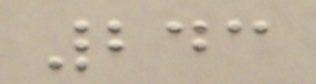243
